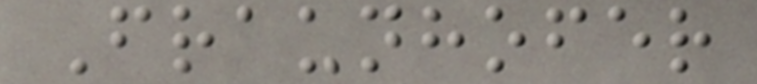Fraunhofer
